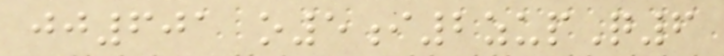jj601 o5i2zupQ6
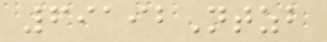69192Ntzb
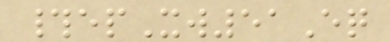#epXw51Eq
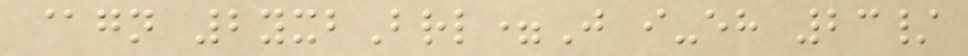@gn 2yxbBrl=J i-eh 23/
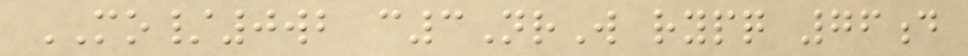MO/0wb c3NrW rypq 76d
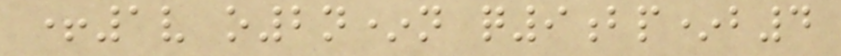+1v o2n*n q9bp*b4
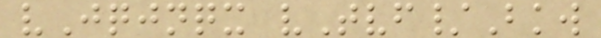vJqjnqx vTvf/Bkw
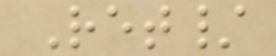Ret/
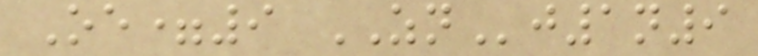Oe=9 ZNj1n9
